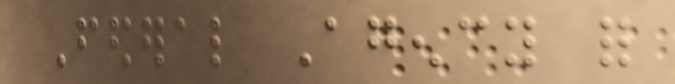Federal Agency for
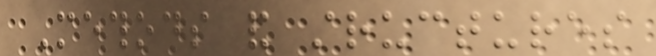Methods and structures
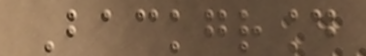Background
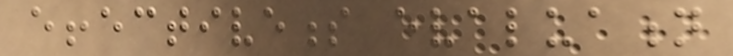effectiveness evaluation
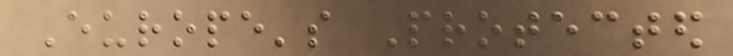Europe's Protected
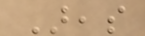Areas
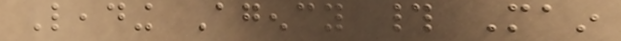Leading Agency # Main
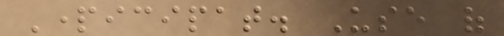Participat. Use of
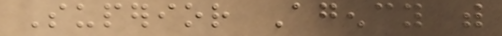Superior Agency with
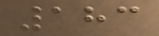183
